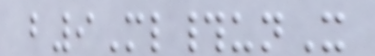b9Ml#unX
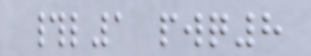#l1 pwq8
